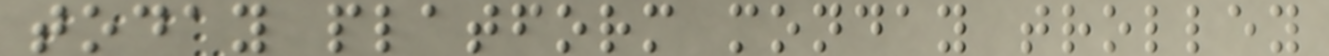today platform monday trolley
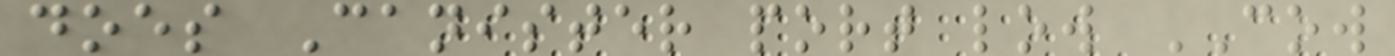does Canister port low COW
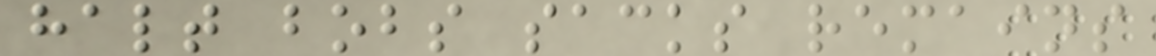halt bobs sacks remains
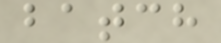batch
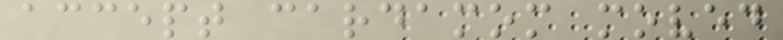accept cardamom moved
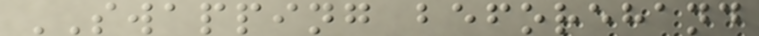SWAPPING beforehand
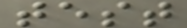test
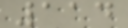114
